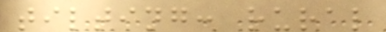tilting: rural
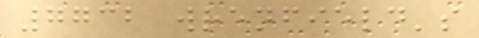7732 wrenfield's
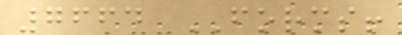7664 FORMS!
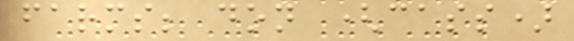farms; don (cass)
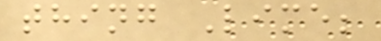thing Lime;
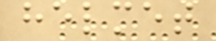helmet
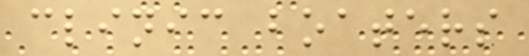clinic boaters
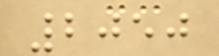2050
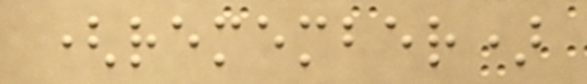(remember)
